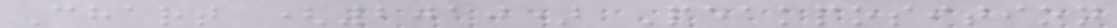Chart (2010) Peakposition
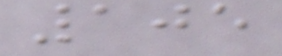105
